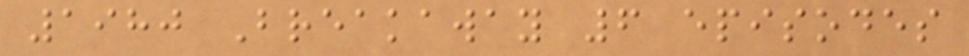1980 Breakaway 6 episodes
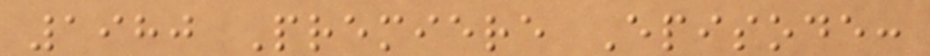1980 Premiere Episode:
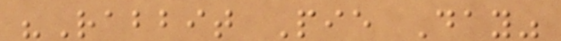"Rabbit Pie Day"
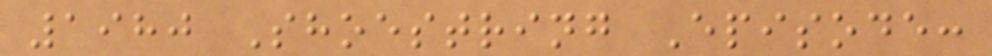1980 Shoestring Episode:
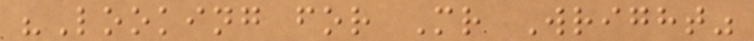"Looking for Mr Wright"
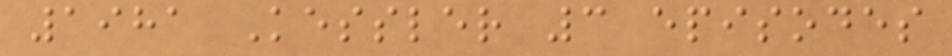1981 Kessler 3 episodes
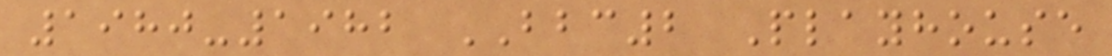1980-1982 BBC2 Playhouse
